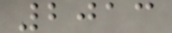2013
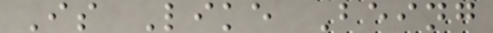Is Like Being
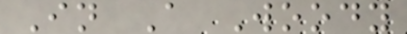In A Woody
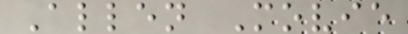Allen Movie
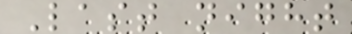Last night
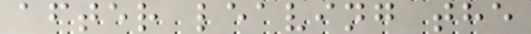after leaving the
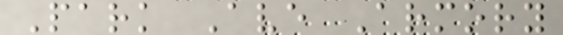Park Ave Armory
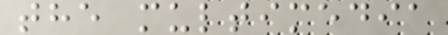the multimedia
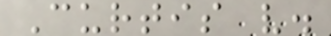Curtis v.
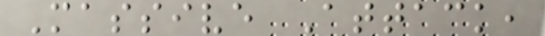Massive Attack,
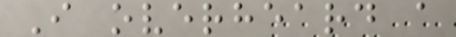I overheard a
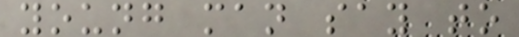young man say to
